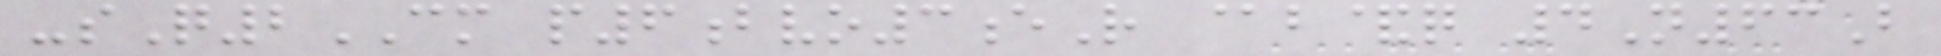-sQ2CM p6bvo3eR @b&q 4N63B
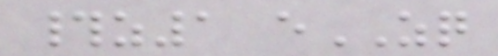#z1 eZQ
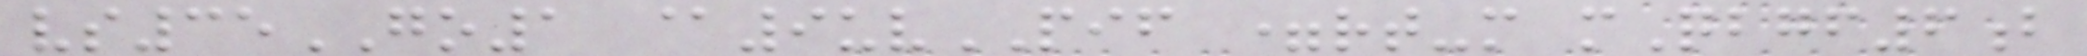vs35GO1 @9uvPIF =rt-m mQbgf6b
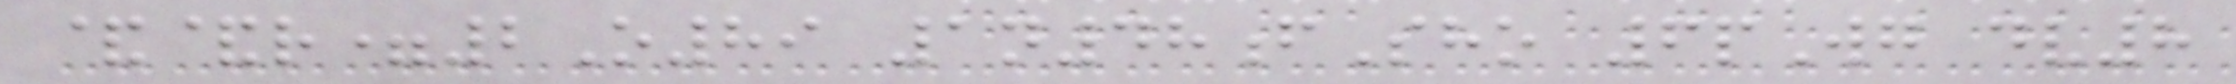&&r=2O89 1n48fSho 6pWg dv8
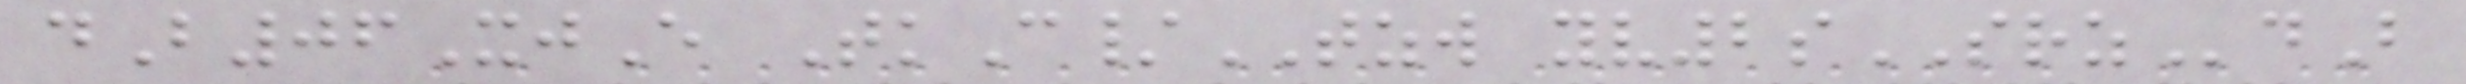dB06XjE TkC/TZW yv2sSRZdB
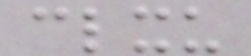clxu
